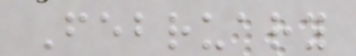February
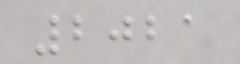2021
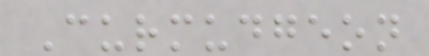Curmudgeon
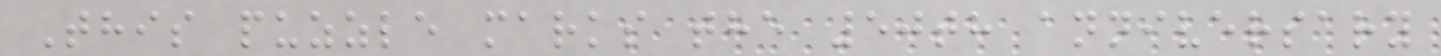This puzzle marks the 50th anniversary
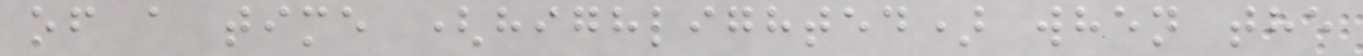of a time (highlighted) when the
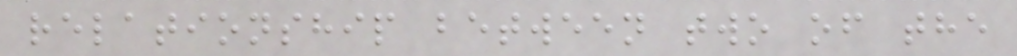relationship between two of the
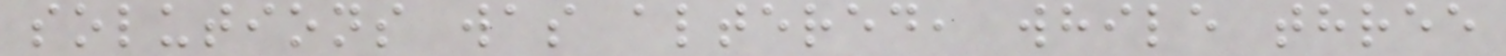solutions was altered, while three
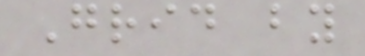Grid by
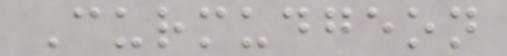Curmudgeon
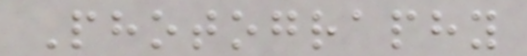Photography
